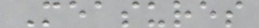Measures
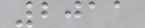2011
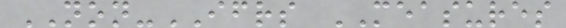NON-IFRS MEASURES
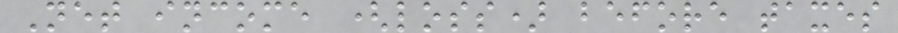Net income (loss) before taxes
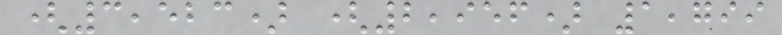(3,523) (2,956) 1,799
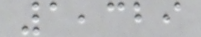1,329
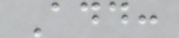Add:
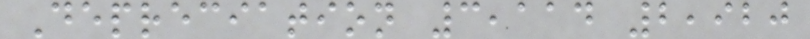Depreciation 3,114 2,920
